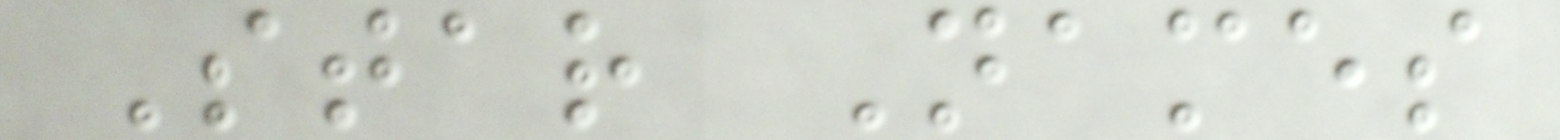Star Names
